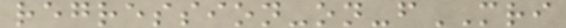regression-on-fMRI
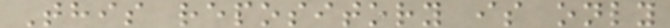This repository is only
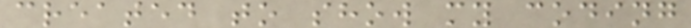created to show my coding
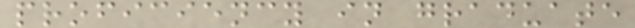proficiency in graduate
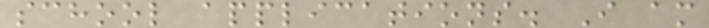school applications. I am
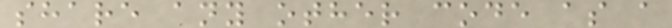share any other code as a
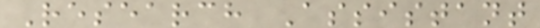Research Assistant
